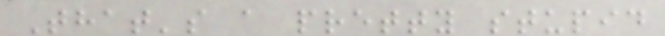That's a pretty stupid
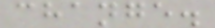change.
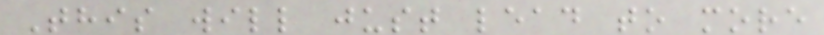This will just lead to more
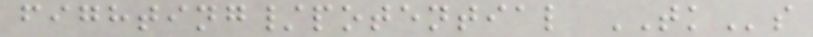fighting/potential TKs
